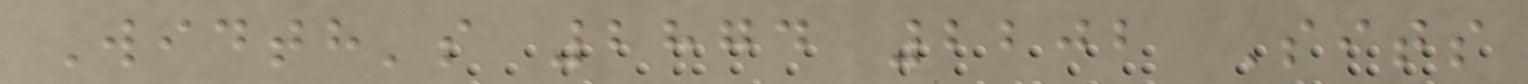Width's 2874 2202 Sits
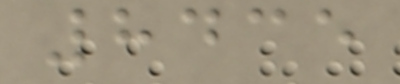8435
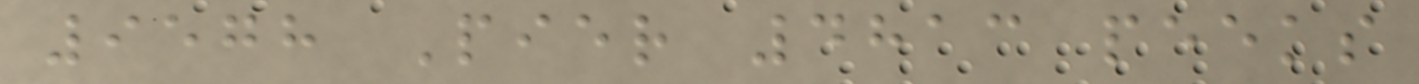9578 Pier 4813 peeks
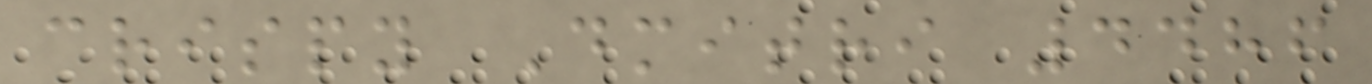crispy Dmitri 4486
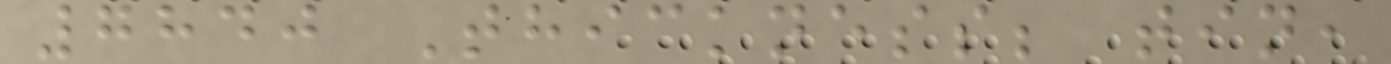7840 Thickness; tin,
